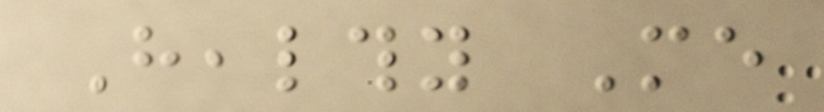Healthy Me
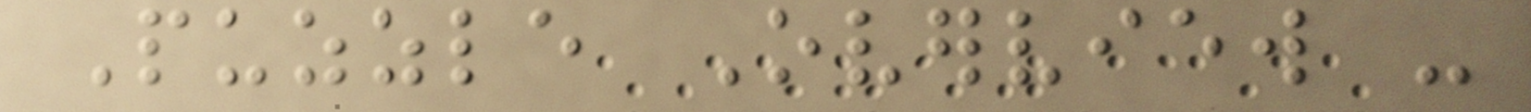Puzzle Overview -
